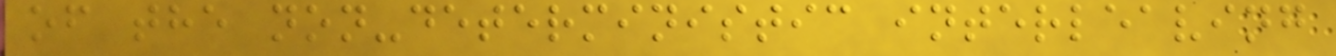of the non-deterministic interleaving
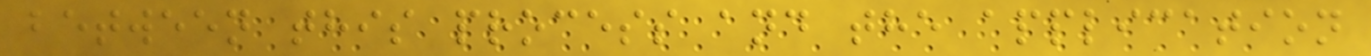between this process and the application
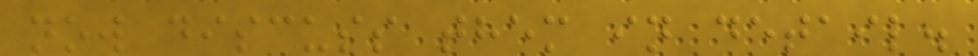now discuss them in detail.
